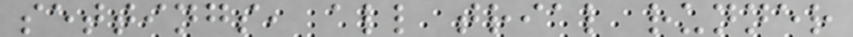settings, all trial runner
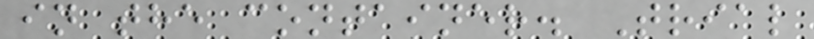in the container. Trial
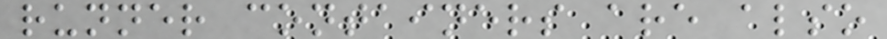runner containers are also
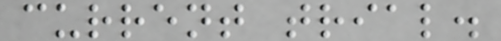current trial.
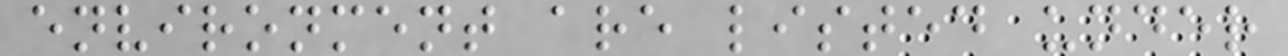environment are listed under
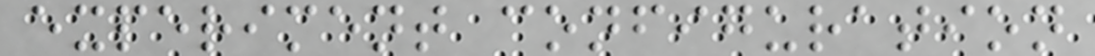experiment configuration
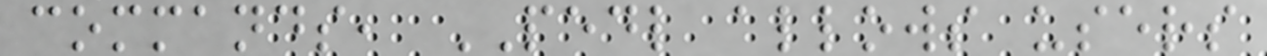commands, PEDL allows users
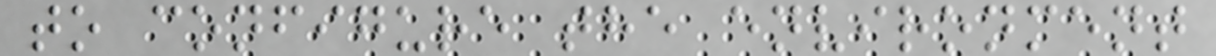to configure the environment
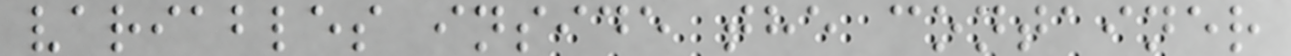variables inside the container
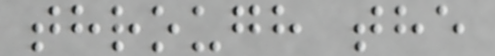through the
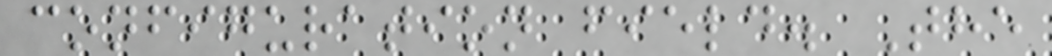configuration field. The
